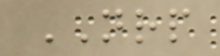NRP
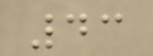43
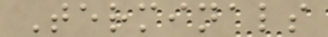Terminals
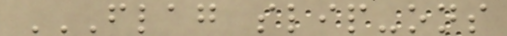FLAG SLIP-ONS
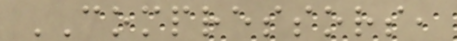COMPRESSORS,
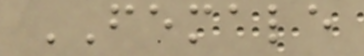FEMALE
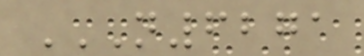N6271
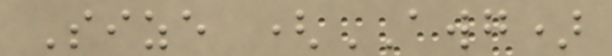Size (AWG)
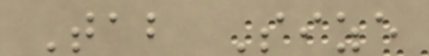Tab Size
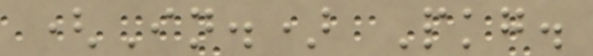(In.) Pkg.
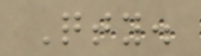Qty.
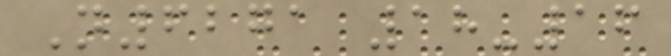N6271 18-16
